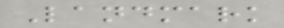Landmark
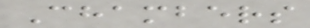Chambers
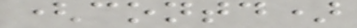(contd)
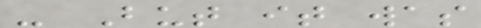- But it was
